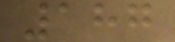187
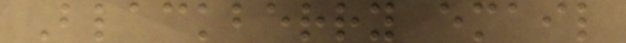Blackberry email
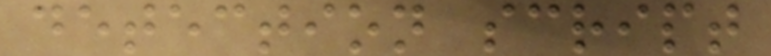detection script
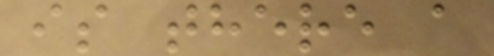is there a
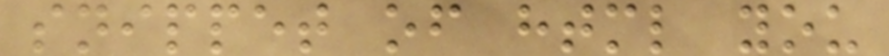snippet of html you
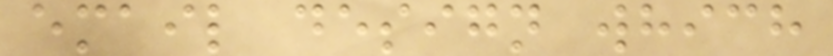email design which
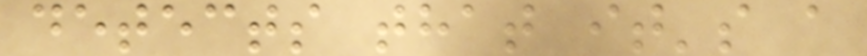detects that it's a
